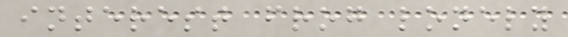interest frog lonely
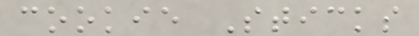cookie Sticks
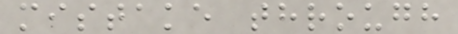mistake through
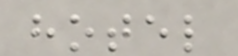hotel
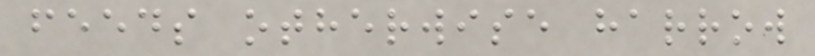feeds otherwise harrow
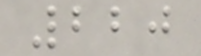220
